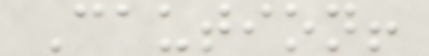Caution!
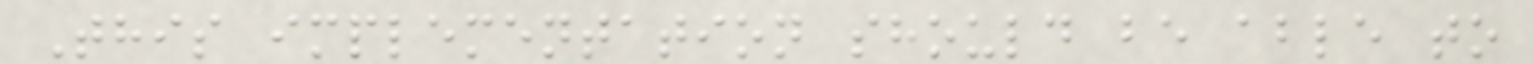This implementation should be able to
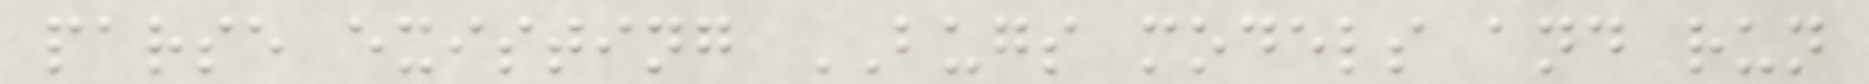parse existing BUGS models and run
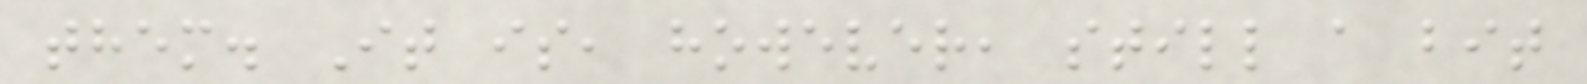them. It is, however, still a bit
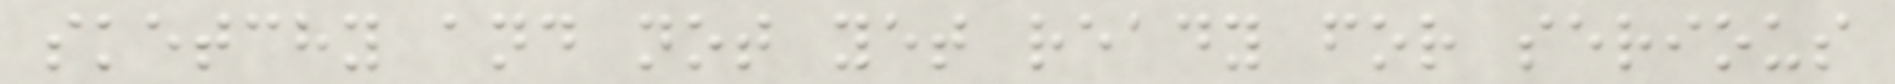sketchy and not yet ready for serious
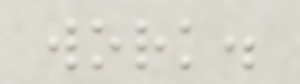work.
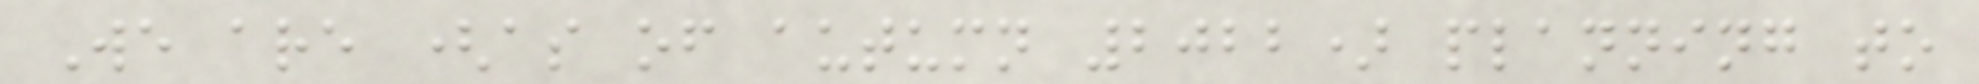We are (as of autumn 2022) planning to
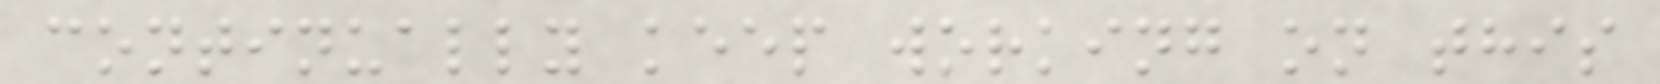continually keep working on this
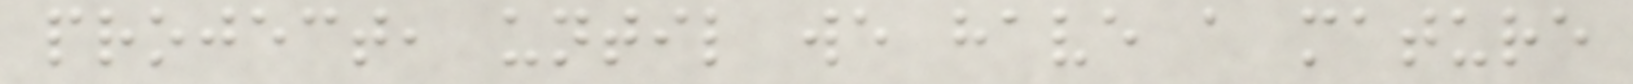project, until we have a mature
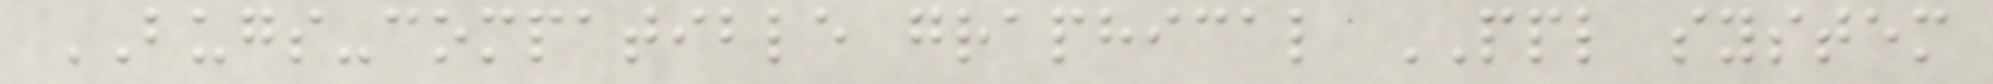BUGS-compatible graphical PPL system
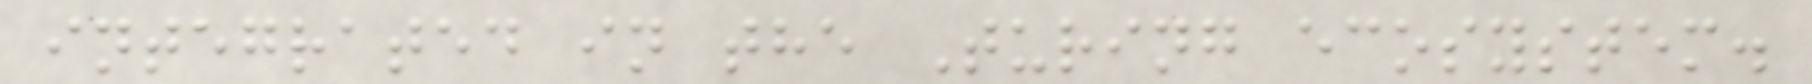integrated in the Turing ecosystem.
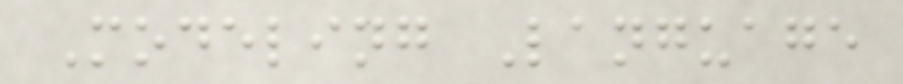Modeling Language
